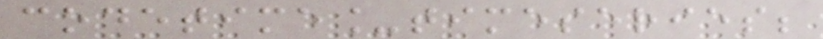codetime_timeseries;
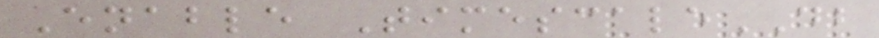Enable TimescaleDB
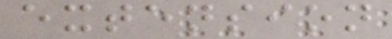extension
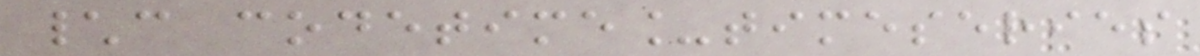\c codetime_timeseries
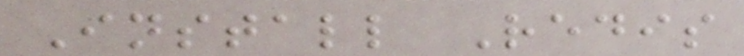Install Redis
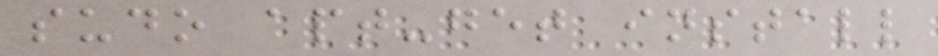sudo apt-get install
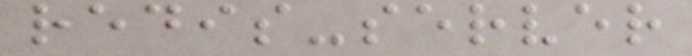redis-server
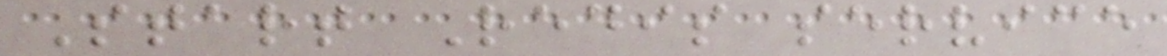Start Redis service
